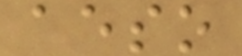aeso
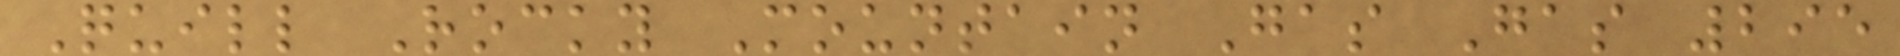Quill Rocky Mountain Gas Gas 295
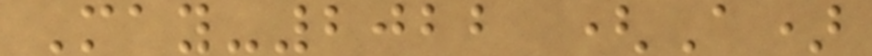May-2022 (A)
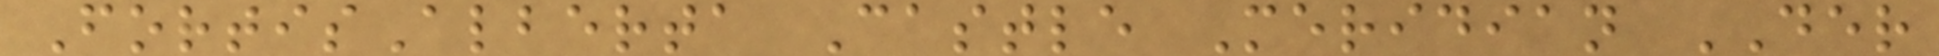FortisAlberta Castle Meridian DER
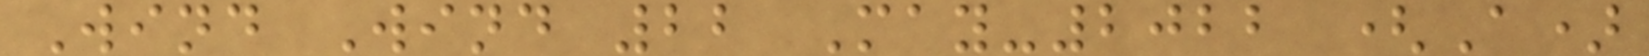Wind Wind 22 May-2022 (A)
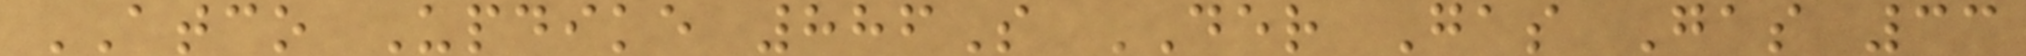ATCO Updike 886S DER Gas Gas 33
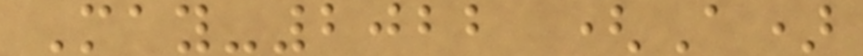May-2022 (A)
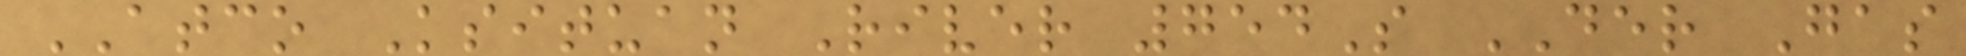ATCO Ksituan River 754S DER Gas
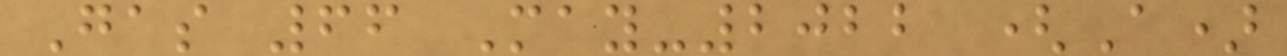Gas 66 May-2022 (A)
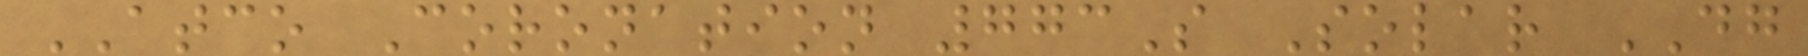ATCO Coronation 773S Solar DG
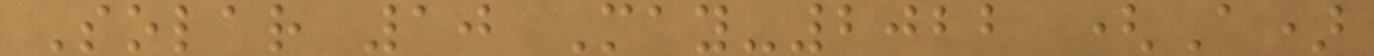Solar 10 May-2022 (A)
